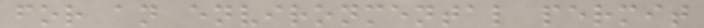for an environmental permit
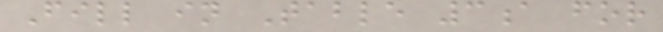Fill in Table 3a for
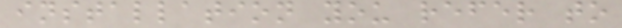installation you refer to
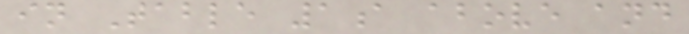in Table 1a above and
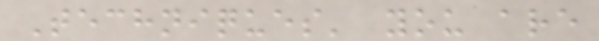Techniques' you are
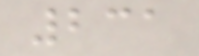231
